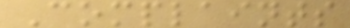Complaints
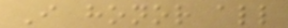I honor all
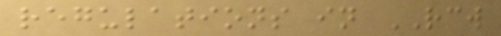regulations in RCW
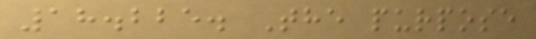18.225. The purpose
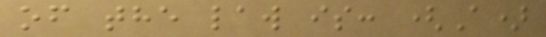of the law is: (A)
